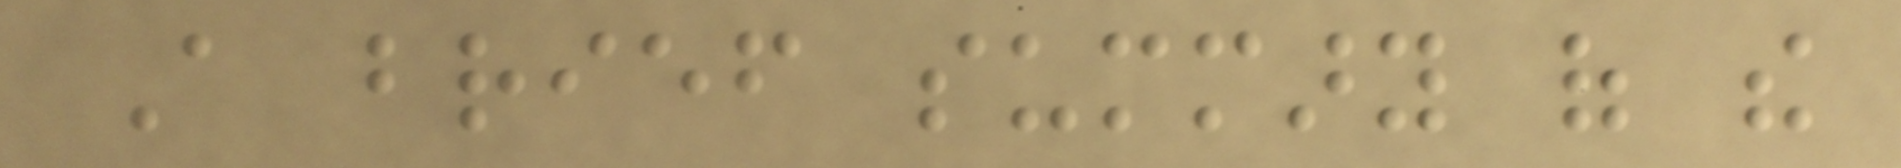A brief summary of the
